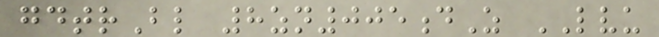gdtrBl 8zn005dZ LVU
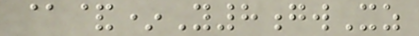@&*Y8gwXz
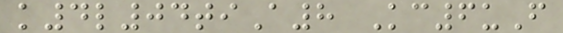k4l04tiA8 Kc6uF
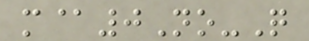m@0No-Q
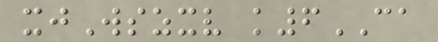xjWszxv k6CA
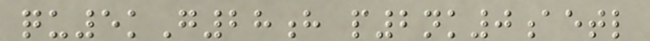qu5kG28h p2nk0aetl
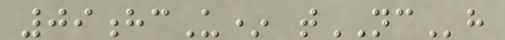09hcU* tNCh
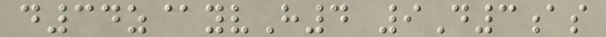d34z@yvH4 9D3as
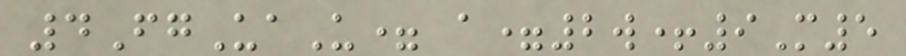4FgUaU= a=2w+9M5
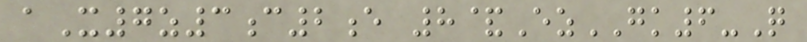aX7z3c2e 8&EzGK6-Q
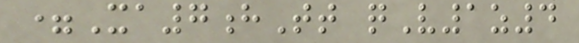=Xa7hTt qV1z4
